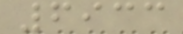6933
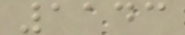1143
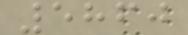5860
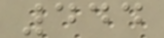444
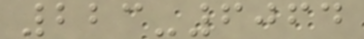223-6064
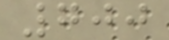700
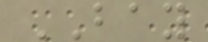BAY
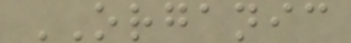ORGANIC
